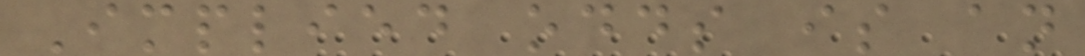Implied odds is an
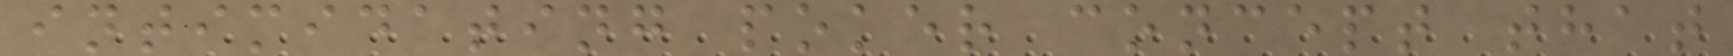intimidating poker concept that
